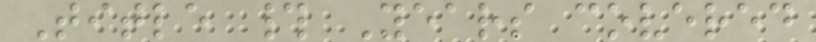Title # Years covered
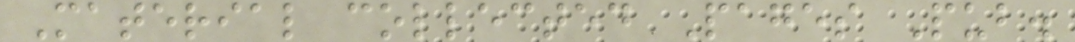Material collected Pages Pub.
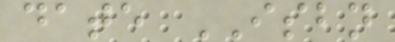date ISBN
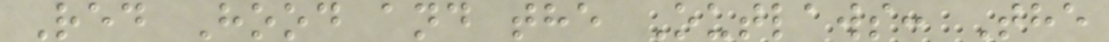Red Hood and the Outlaws: The
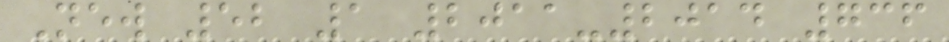New 52 1 2011-2014 736
